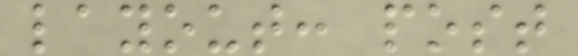layout: post
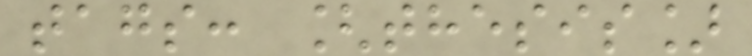tags: [thesis]
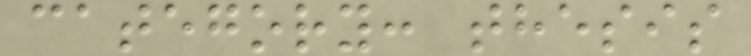category: thesis
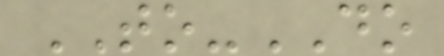TO-DO
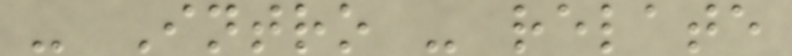- Intro - relate
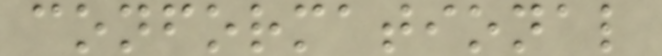conformational
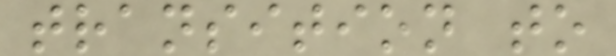transition to
